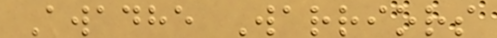Awadhe Warriors
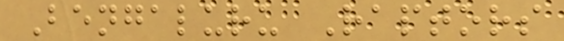Bengaluru Raptors
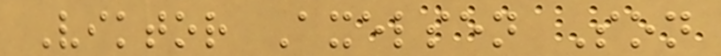Viktor Axelsen Son
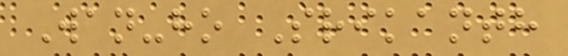Wan-ho Srikanth
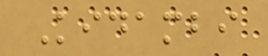Kidambi
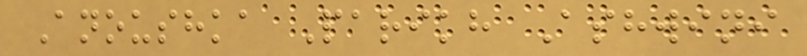Anoushka Parikh Ashwini
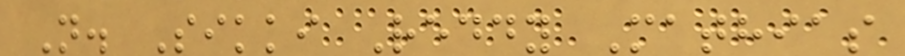N. Sikki Reddy Mathias
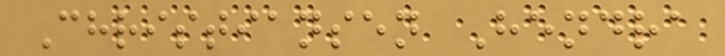Christiansen Hendra
